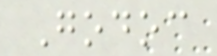Godoc
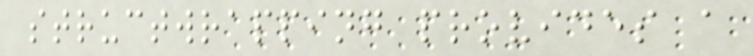structwrapping provides a
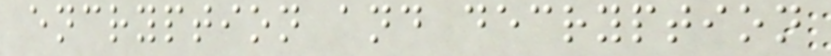encryption and decryption
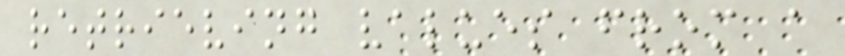retrieving values from a
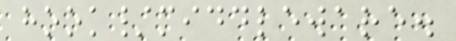hook/middleware.
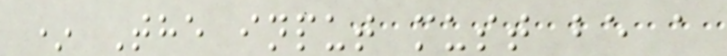* The input must be a
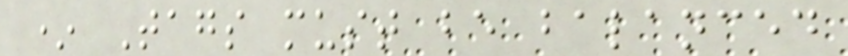* Tags must be balanced
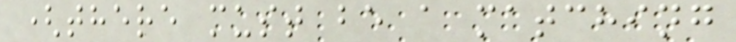(there must be a matching
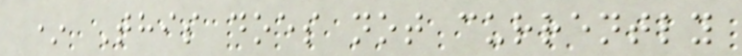* This does not currently
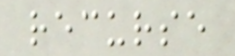recurse
